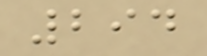294
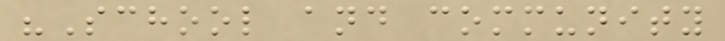"School and community
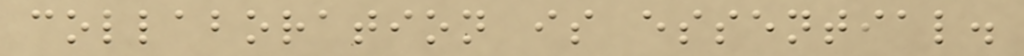collaboration is essential.
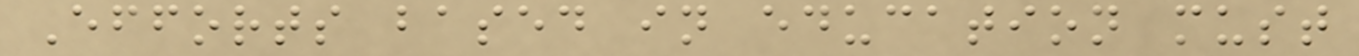Efforts based in education must
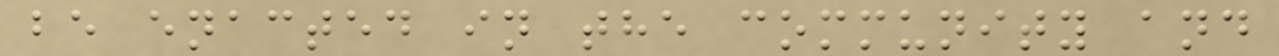be enacted in the community and
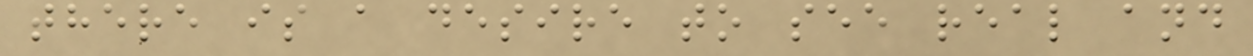there is a desire to see real and
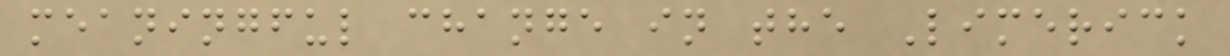meaningful change in the Limerick
